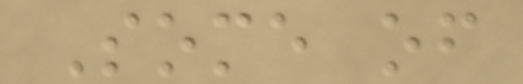Some of
